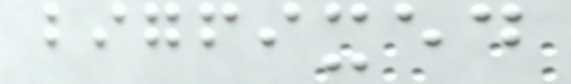bigfixed
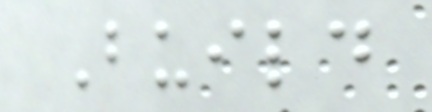Build
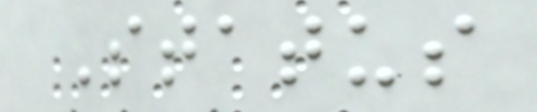Status
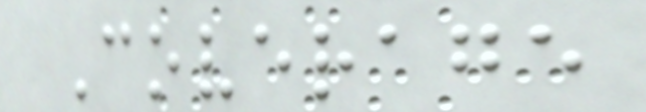Coverage
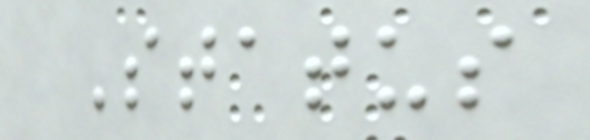Status
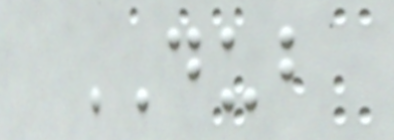DUB
